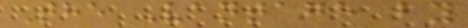The Vantage by
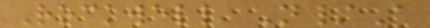Rockwell N/A
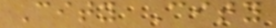City City
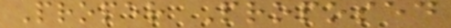Proper Proposed
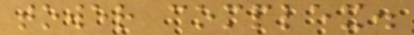tower complex.
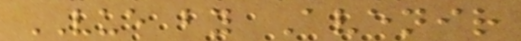VUE by Avenir
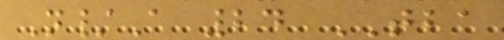N/A 24 TBA
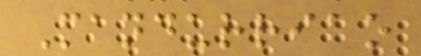Mandurriao
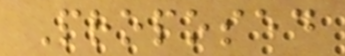Proposed
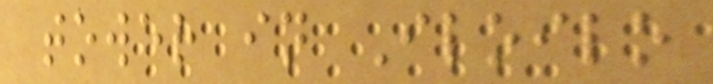tower in Iloilo
